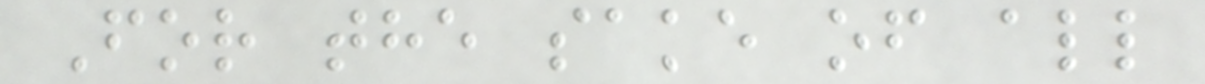For the sake of all
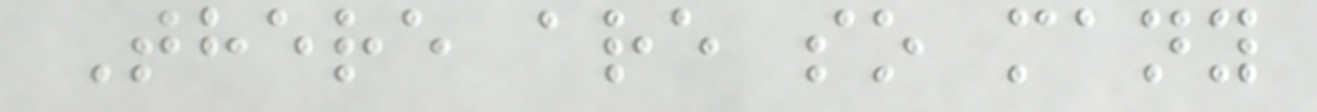There are so many
